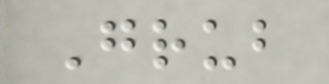Grub
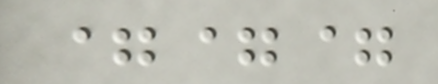===
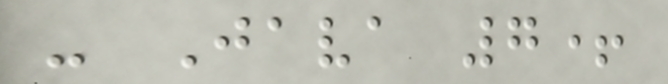- Java 7+
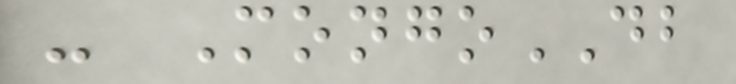- MongoDB
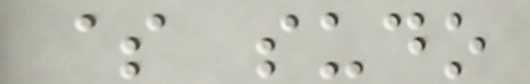$ sudo
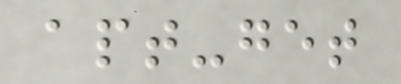apt-get
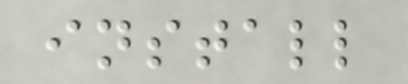install
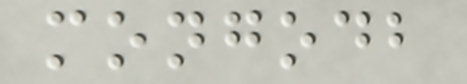mongodb
